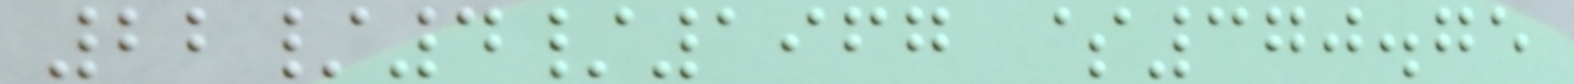22/4/1967 $370.75
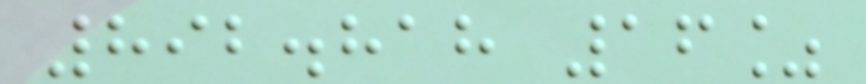892.818 16%
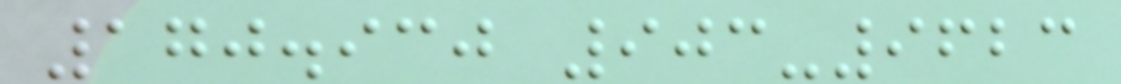170.930 903-9623
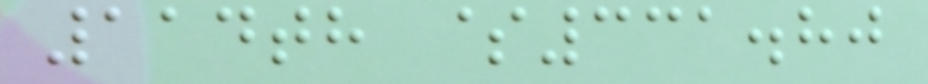114th $331.80
